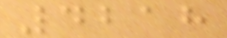4218
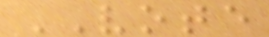VOTE
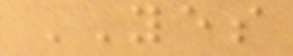YES
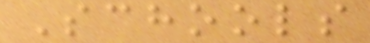Schools
